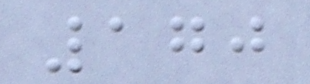170
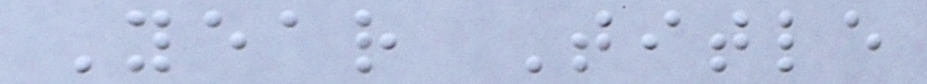Year Title
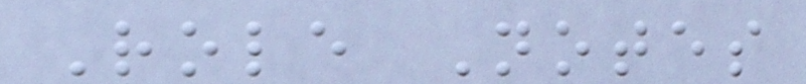Role Notes
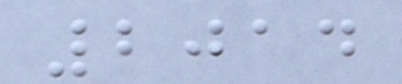2014
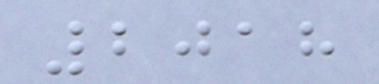2018
